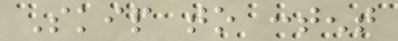Skip to content
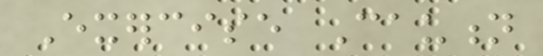Exercise Caution
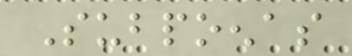Subpoenas
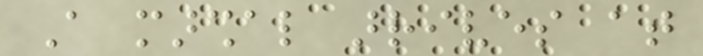A marshal arrives at
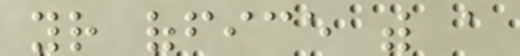your office with a
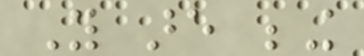You are being
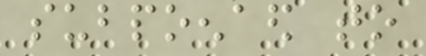subpoenaed to
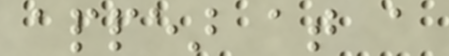appear at a
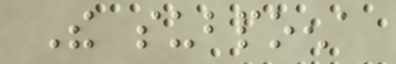The subpoena
